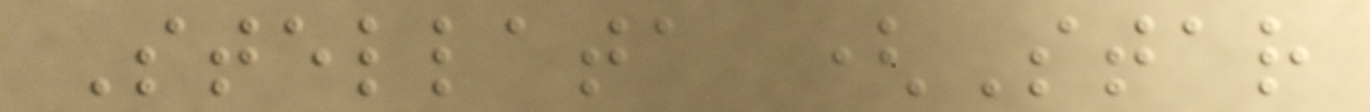Stellata (Star
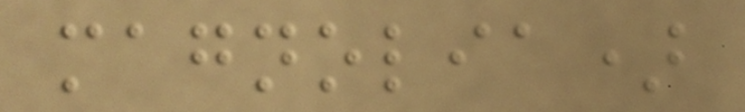magnolia)
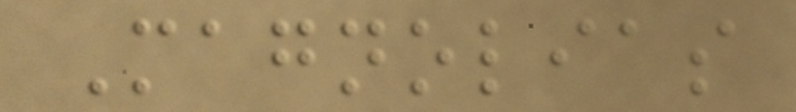Magnolias
